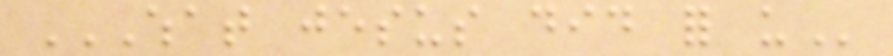WHAT JESUS DID FOR US
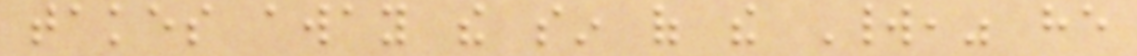takes away the sin of the World," he
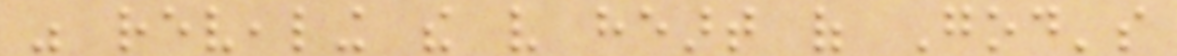was revealing the very heart of God's
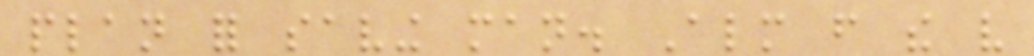plan for saving man. Almost from the very
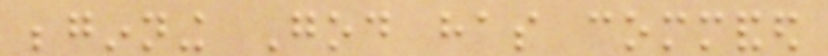beginning God has commanded
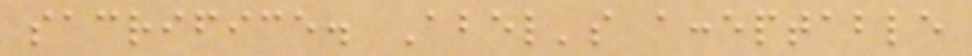sacrifice. Abel's acceptable
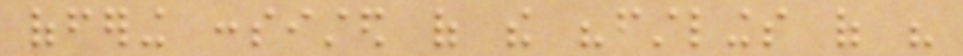offering consisted of the "firstlings of his
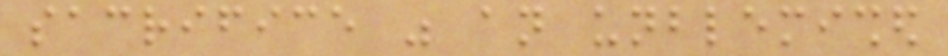sacrifice was an unblemished
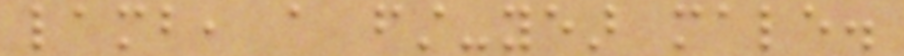lamb, a first-year male.
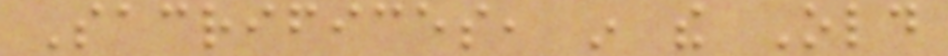Sacrifices, in the Old
